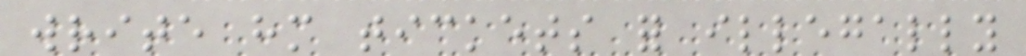write him tickets for illegally
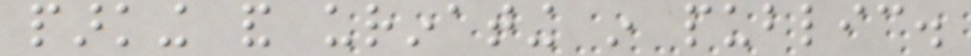parking and urinating in public.
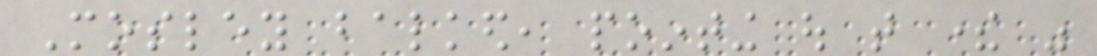Mosley balked, pointing out that there was
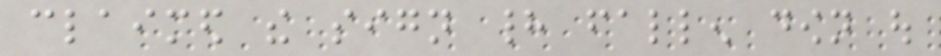claimed the sign had fallen down out
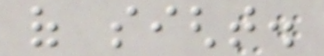of sight.
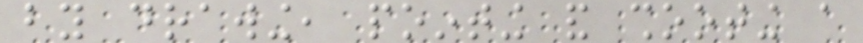by drawing, pointing and shooting a
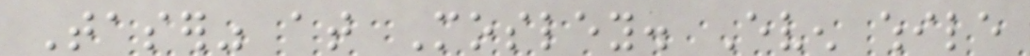Taser" at Mosley. Even while
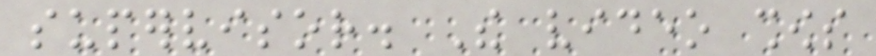supervisor. The video shows
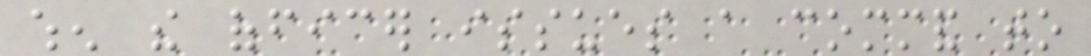when the officer issues a command to
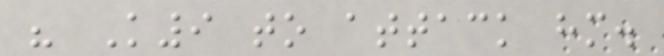his K9 to attack him.
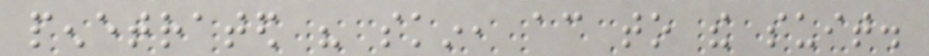penetrated his skin, according to the suit.
